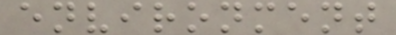environment
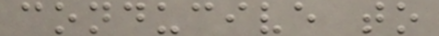conducive to
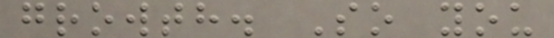growth. So you
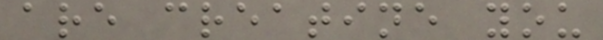are creatine you
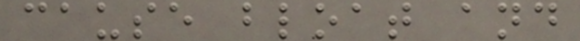cause bloat and
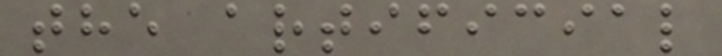the artificial
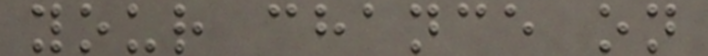your chance on
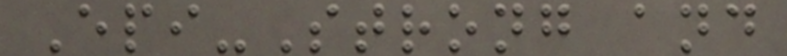Epi-Strong and
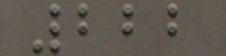222
